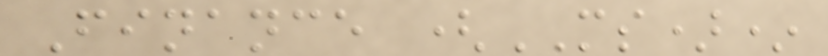Finance (MS)*
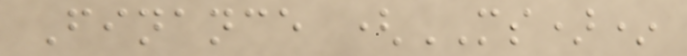Finance (MS)*
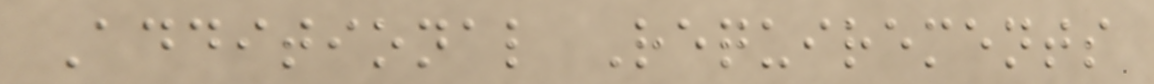Additional Requirements
